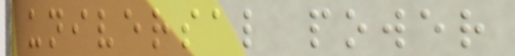universal power
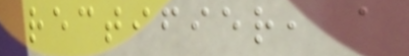rectifier, a
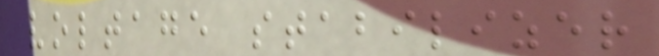voltage stabilizer
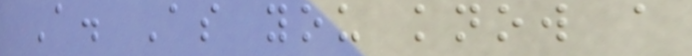A. As you know a
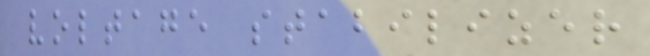voltage stabilizer
